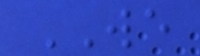WE
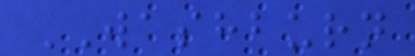WASHBURN
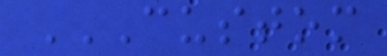CUSTOM
